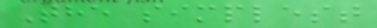The simplest
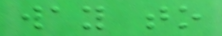way to
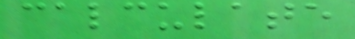calculate
